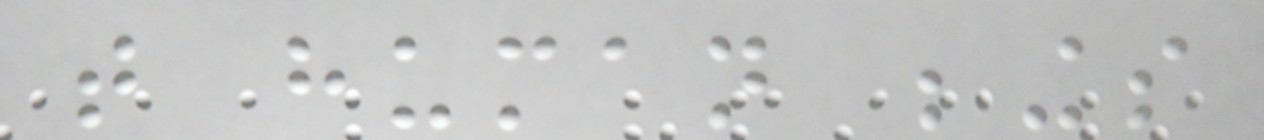that human beings
